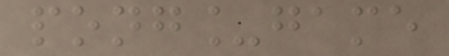pong_game
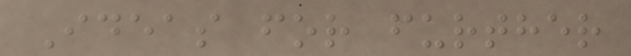Ideas for further
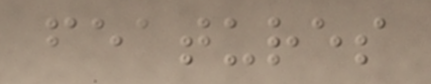features
